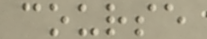course
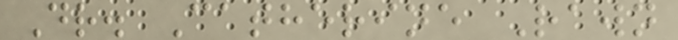Dr. Catherine Rawn
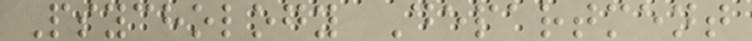Psychology Department
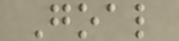Goal
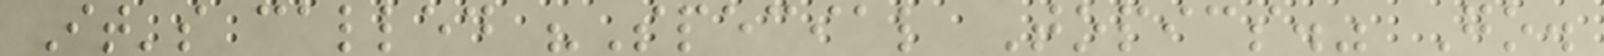It's called "Special Topics." Go.
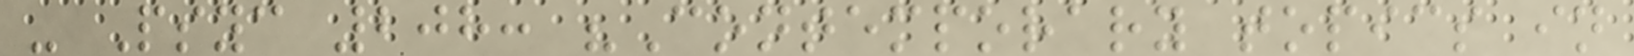- Psyc 208: "Contemporary topics in
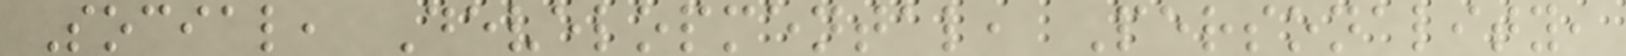Social, Developmental, Personality,
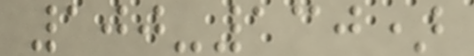100-130)
